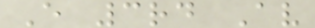E 3rd Av
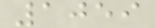1059
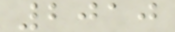2010
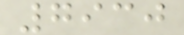7930
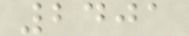2401
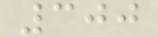300
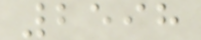2598
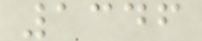1346
